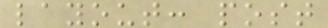layout: post
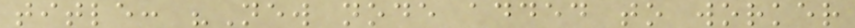title: "New node added to worker
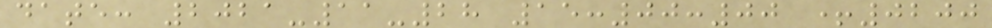date: 2021-11-28 15:00:00 +0200
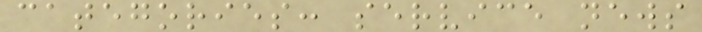categories: service news
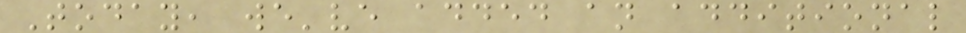Today, we've added an additional
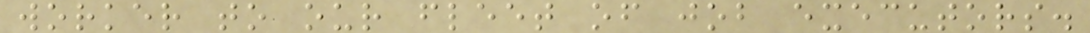worker to our fleet of job executors.
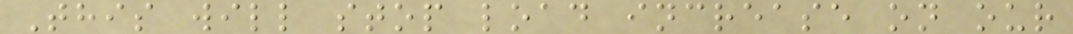This will stop load increase on our
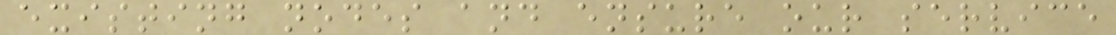existing nodes and ensure our service
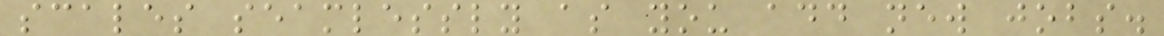scales seamlessly as you add new jobs.
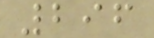296
